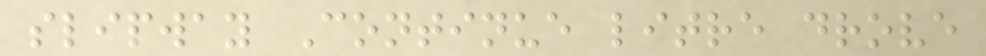slipway Continue litre drove
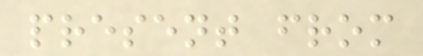present from
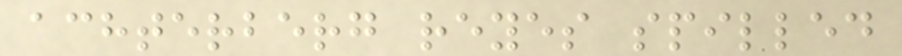achterberg reyes spilled
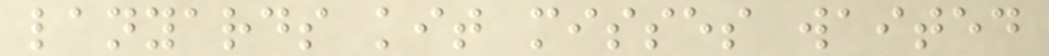lanyards kit misses waited
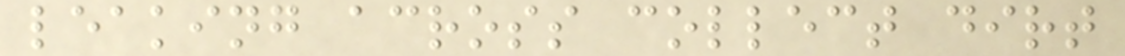leaking across collect dirt
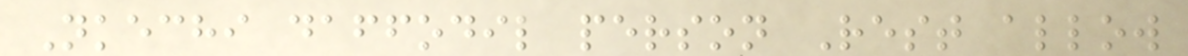Nkechi daffodil person Rest allow
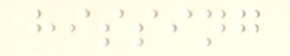hissing
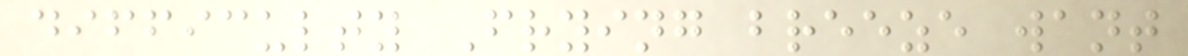difficulty Frying breeze want
